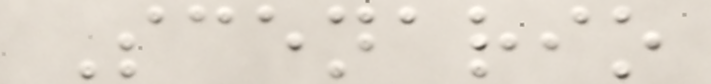Scenario
